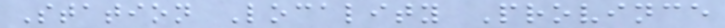Station Locality Province
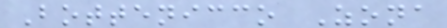Bottenicco Zona
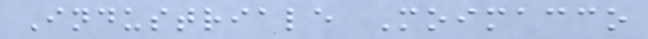Industriale Moimacco
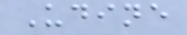Udine
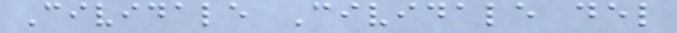Cividale Cividale del
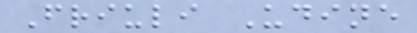Friuli Udine
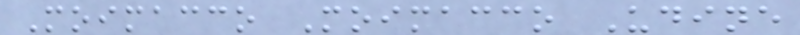Moimacco Moimacco Udine
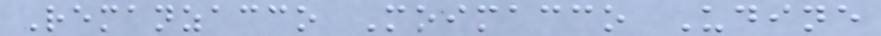Remanzacco Moimacco Udine
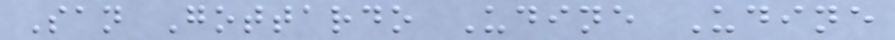San Gottardo Udine Udine
